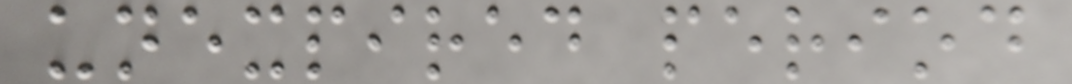unexpired period
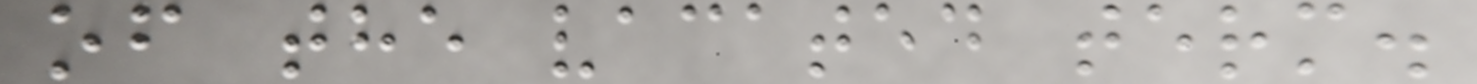of the vacated term.
